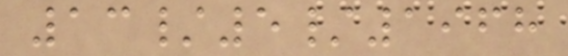13/5/1968
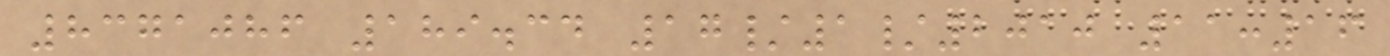8371086 189.34 17/1/2010 11:16
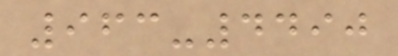963-4490
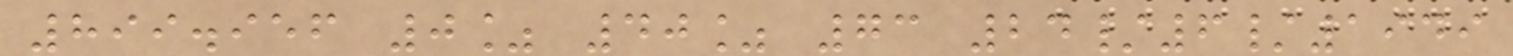899.956 0% 40% 73 24/6/1949
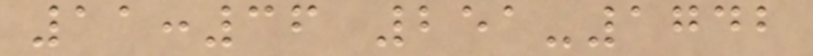11:36 251-1742
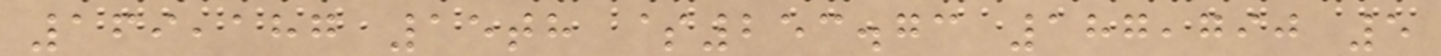169,187 15th $253.73 187,790 5
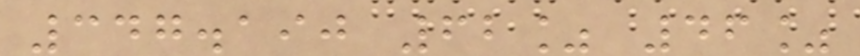347.190 62% 46%
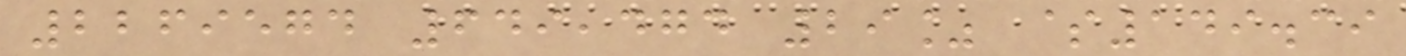2269574 649,474 29% $149.39
